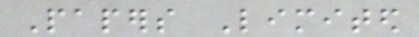Papers Limited
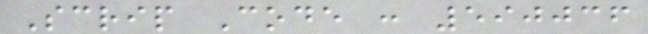Scrip Code : 590036
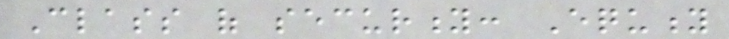Class of security: Equity
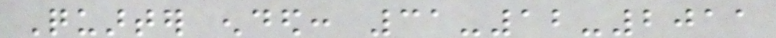Quarter ended: 31-12-2011
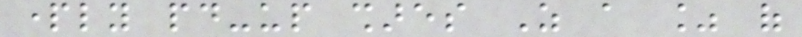partly paid-up shares As a % of
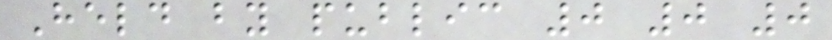Held by public 0 0 0
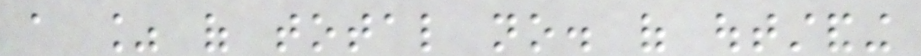a % of total no. of outstanding
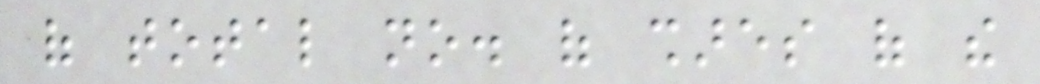of total no. of shares of the
